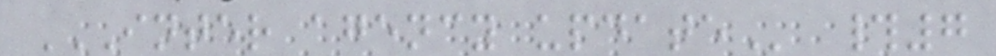INTER AGENCY UPDATE #7
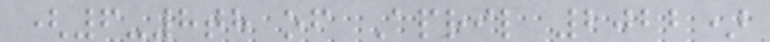(6-8th of April 2022)
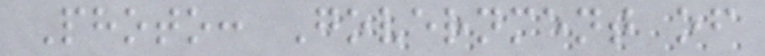Photo: Government of
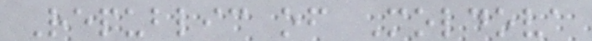Republic of Moldova
